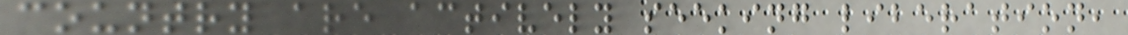country are actively seeking liberation,
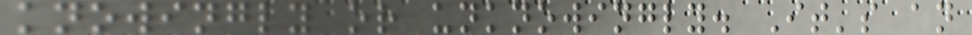knowingly or unknowingly. It's an
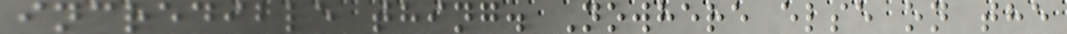incredible thing. Nowhere else on the
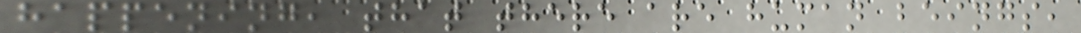happening, that there are human beings,
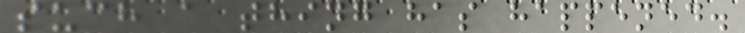such a thing has happened.
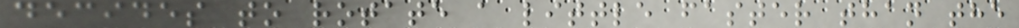decides to rotate a little faster than the
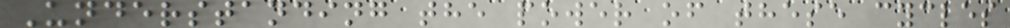Understanding the power of these cycles
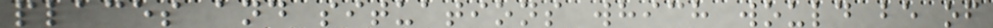places and situations which would be of
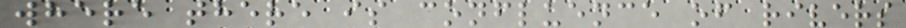where there is confluence of rivers
